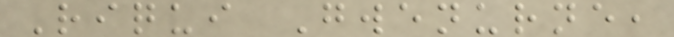Riqui Gwenurne,
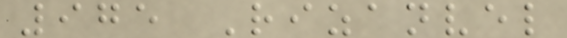975 Rizanvel
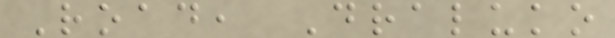Road, Draluko
